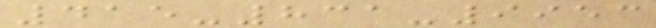415-831-9953
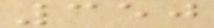350
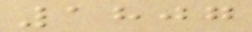1807
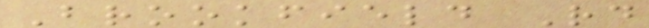Brookfield Rd
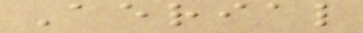Aerial
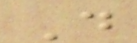D
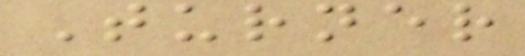Turner
